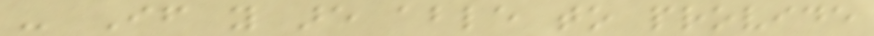- If you are able to provide
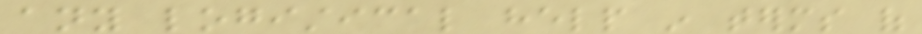any logistical help in terms of
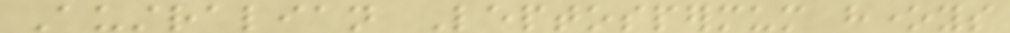Australian Leptospermum honeys
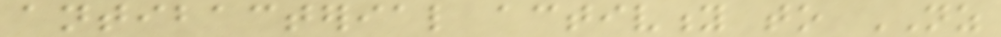antibacterial activity to NZ
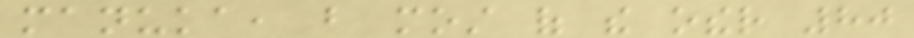manuka, but most of the other 80
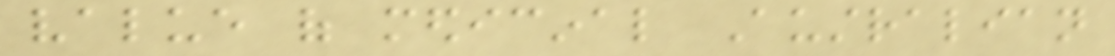value of medicinal Australian
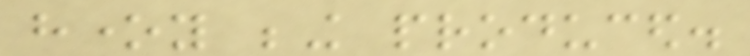honey being produced.
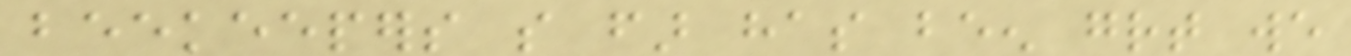beekeepers so far has been great we
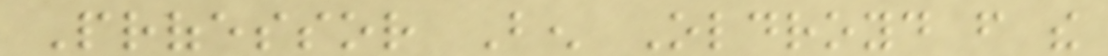Professor Ben Oldroyd from the
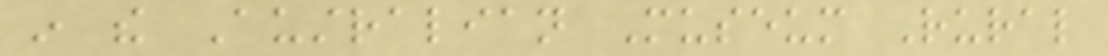in the Australian Museum Rural
